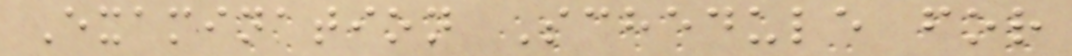Examination Schedule for
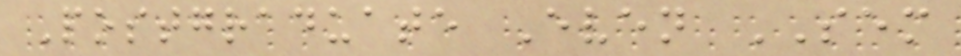Postgraduate Even SEM
